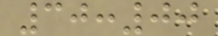30:00
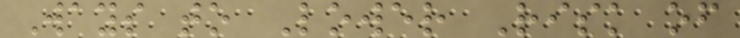Ways to Lower Risk of
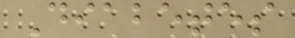Diabetes
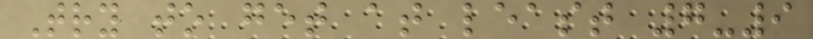Try to get at least 7-9
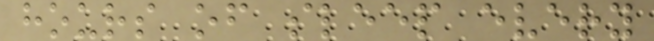hours of sleep every
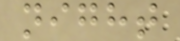night
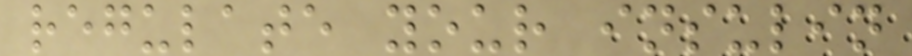regulate your insulin
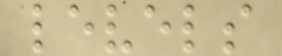levels
